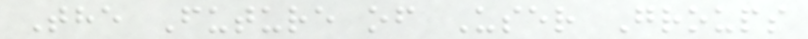The Future of User Groups
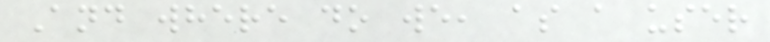And where do we, as a user
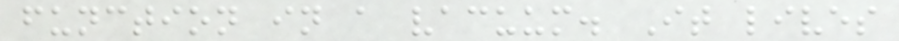function in a vacuum. It lives
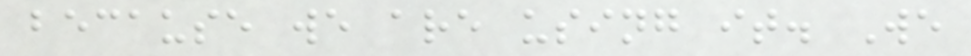because we are using it. We
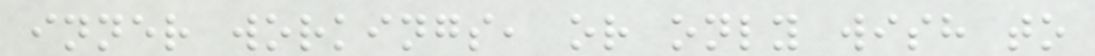inner workings, or only wish to
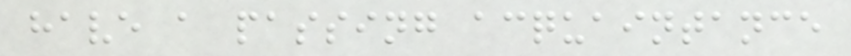have a passing acquaintance
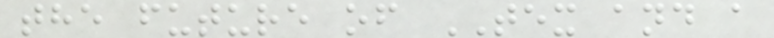the future of TEX and a
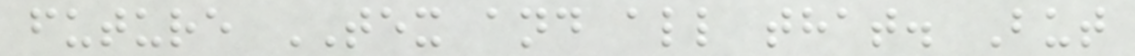future TEX and all that. But
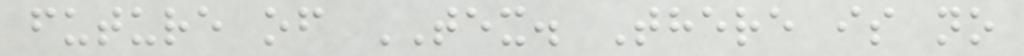future of TEX. There is no
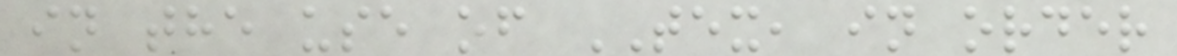in the use of TEX, in order
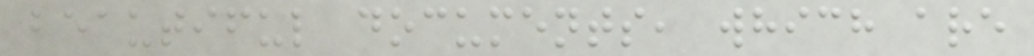beautiful documents, which are
